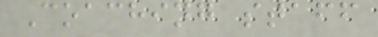Coaching staff
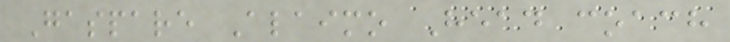Gaspare Alaimo Head coach
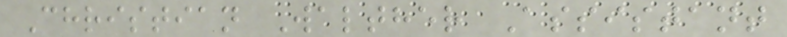Christian Walther Assistant
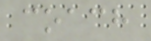coach
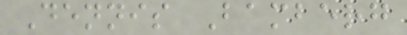Dennis Bamberg
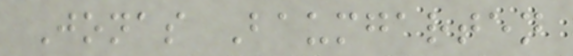Jonas Baumgarten
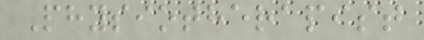Physiotherapist
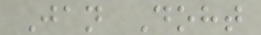Jan Doht
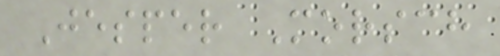Jesper Morsch
